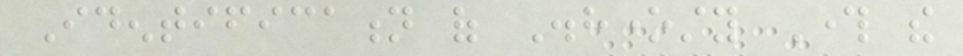Identification of Dishonesty Through the
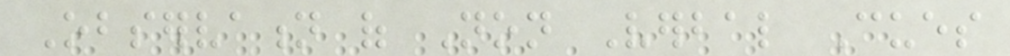Observation of Non Verbal Cues
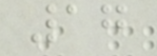17
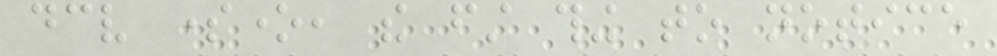deceive someone, the first thing to notice
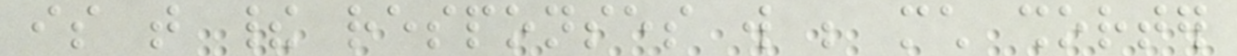is that their responses will be much shorter
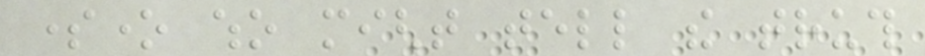someone who might tell the truth
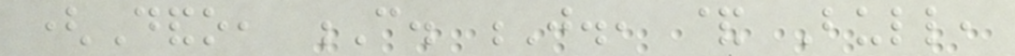(Dando, C. J., & Bull,
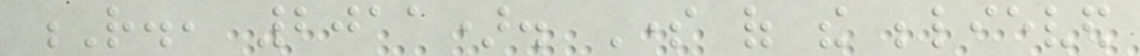R., 2011). Some of the believed
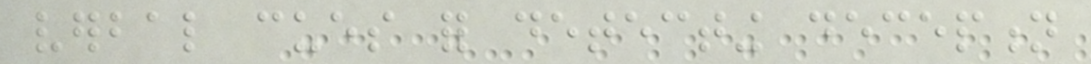verbal cues for detecting deception
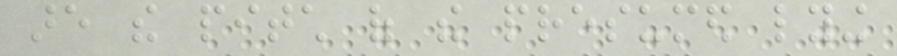are the pitch of the presumed lying
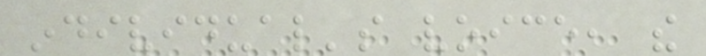individual's voice, the
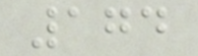174
